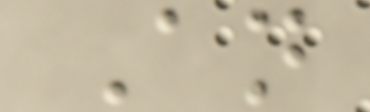An
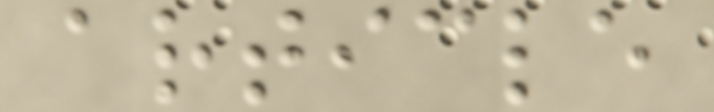article
